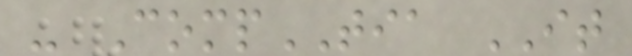- CompTIA IT
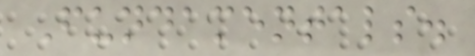Fundamentals.
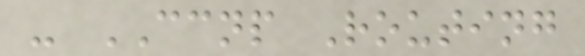- CCNP Routing
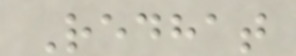Redhat
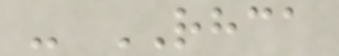- RHCA
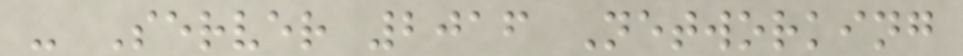- Server 2016 Networking
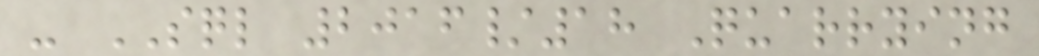- SQL 2016/18 Quarrying
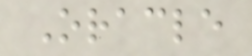Oracle
